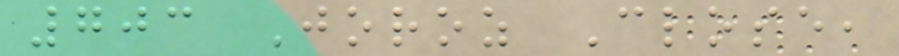703 Joroz Close,
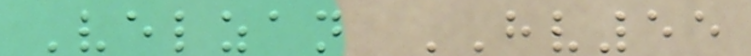Velzan HV55
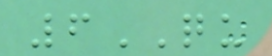6QU
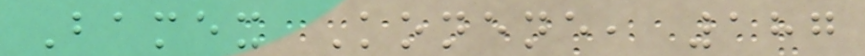Bamex Konene, 187
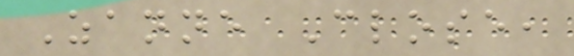Zanne Close,
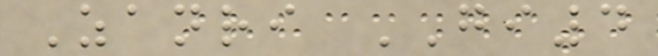Zanri GI4
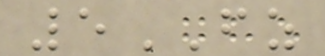5FZ
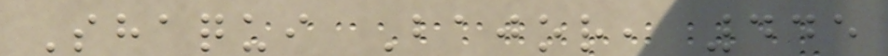Shaqui Bajor, 445
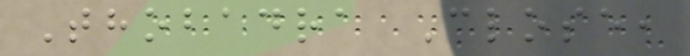Thobadra Close,
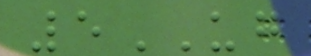5UG
